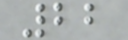22
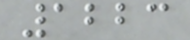1223
